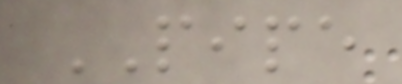PIPE
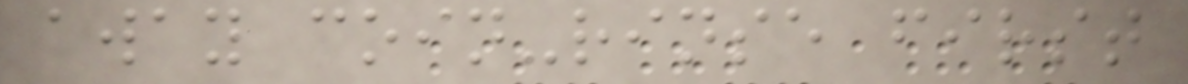away coin-rinse first
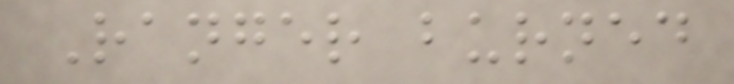Ranger burned
